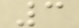3
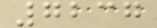7237
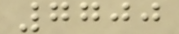7700
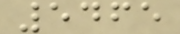5465
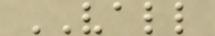VALL
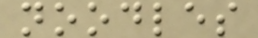noodles
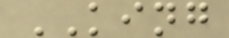KING
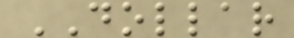DOLLAR
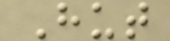Hut
